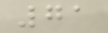71
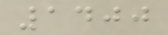1400
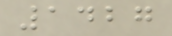1427
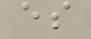es
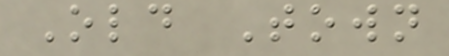Old Town
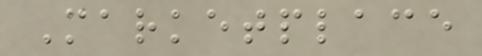Marketplace
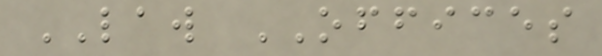LAW OFFICES
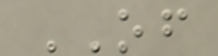OF
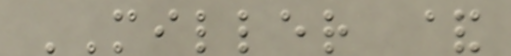MILLER &
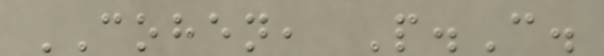COHEN, P.C.
